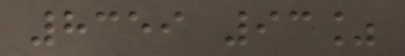8359 93%
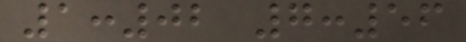1:02 7:56
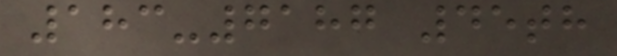183-7187 45th
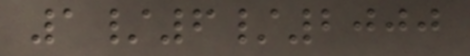1/6/2000
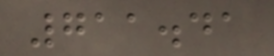711.41
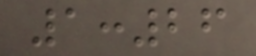1:26
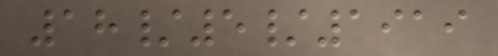18/5/1919
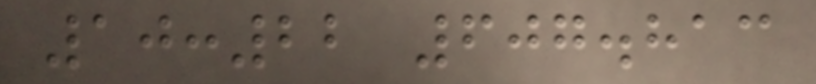10:22 607.813
